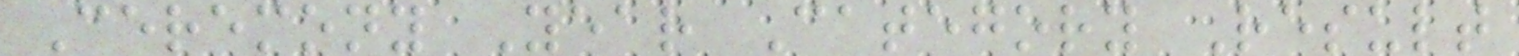Ceremony Year Category Result
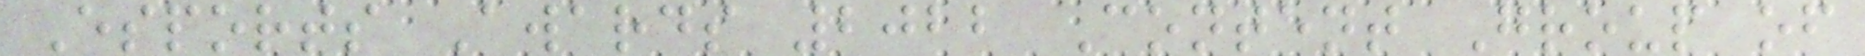Esports Awards 2022 Content Group of
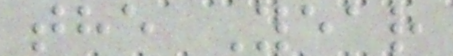the Year
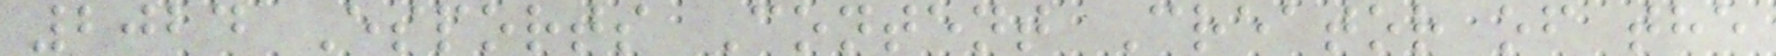2024 Esports Content Creator of the
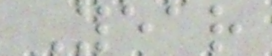Year
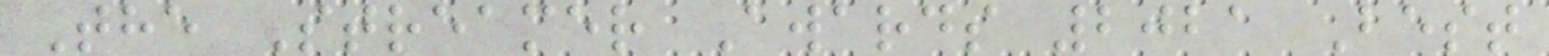The Streamer Awards 2021 Best
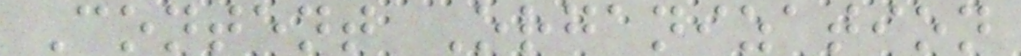Content Organization
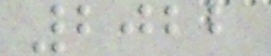2022
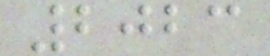2023
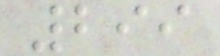299
